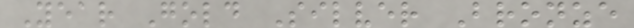Year Gold Silver Bronze
